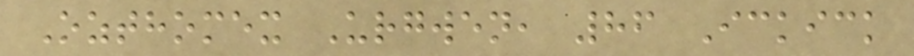Ozthomex Urgwen, 86 Ickick
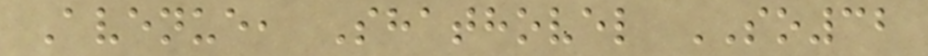Avenue, Shathovel SO32
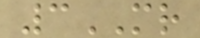3MR
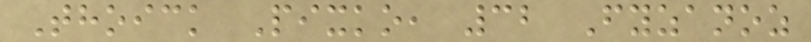Thoick Pixko, 32 Fyzanoz
